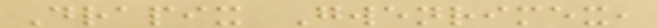Drapix Gwenrimex,
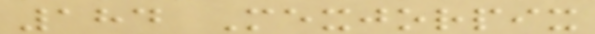184 Mexjorpix
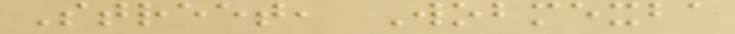Street, Wobmexba
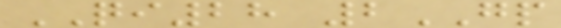QI28 2GP
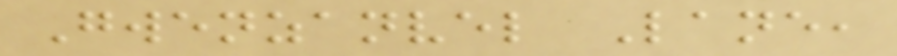Gwenzanvel Lane,
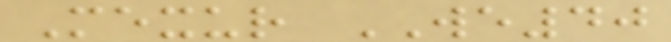Mexur WE40
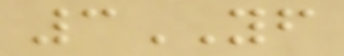3YF
